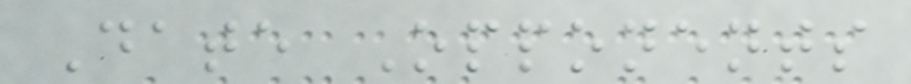Date Opponents
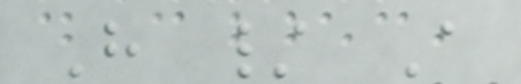H / A
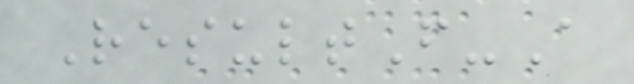ResultF-A
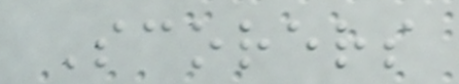Scorers
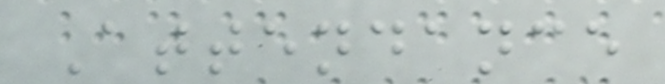Attendance
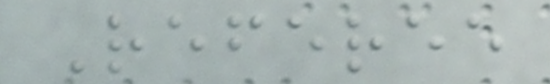Referee
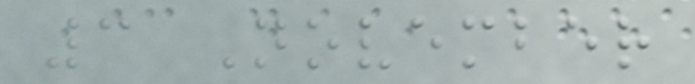3 November
